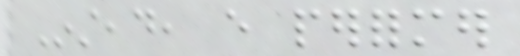Instead, every performer
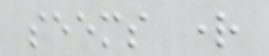seems right
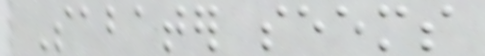Sabater seems
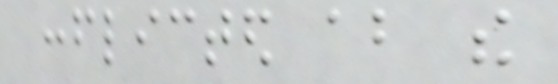conflicted about the
